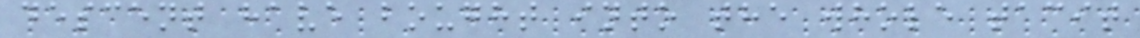descent have bought into the whole tacit
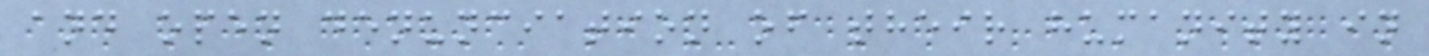and open denunciation of their humanity in
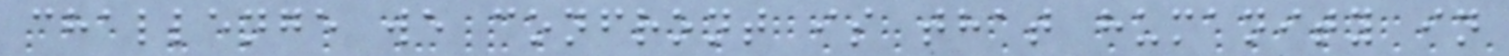challenge we confront is that humanity in
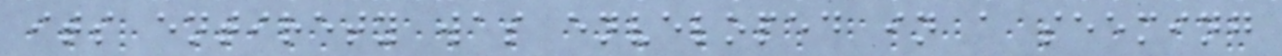its entirety was enveloped in a seeming
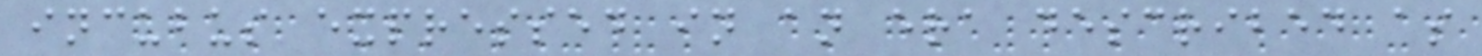incubus expressed in an era described as
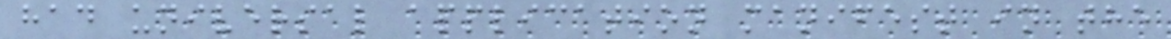had universal application manifest in the
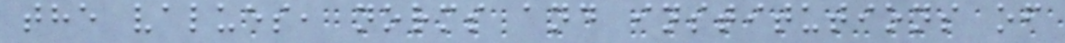the values, norms and institutions of
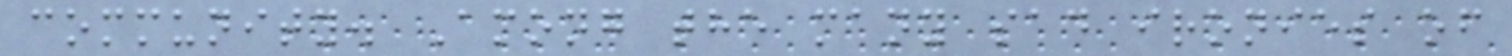community. Among the many sad ironies of
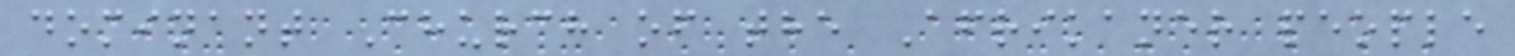dominant Church of the Afrikaner people
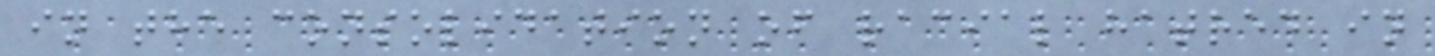in the consolidation of racial hatred in
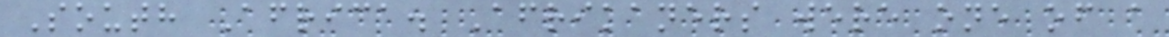South Africa. Afrikaners were one of a
